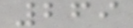269
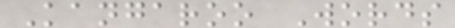Kangaroo Words
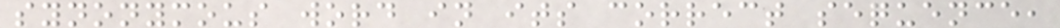synonymous word in its correct sequence,
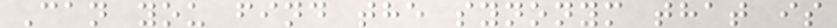Can you find the synonym that is
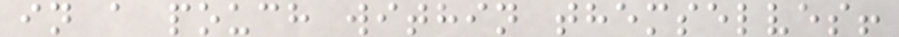in a pouch within themselves!
